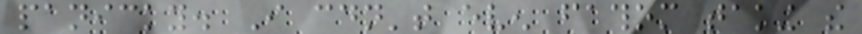panicky. I couldn't even fathom taking the
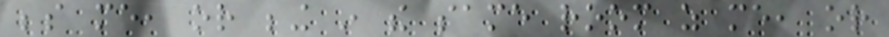beside me, or being in the same room as me, or
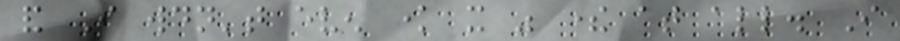and I wouldn't even know it was there at all. I
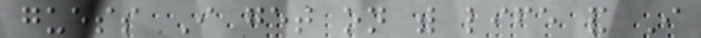guess I get on with life and I
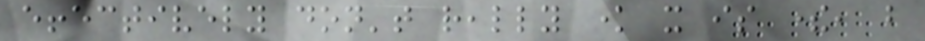effectively don't really know it is there, but
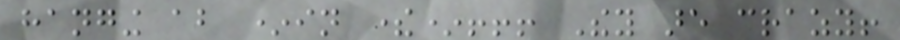hanging about *in there*!!! They are crazy!
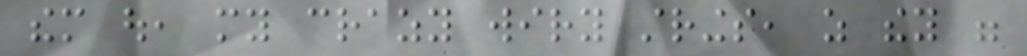them out, my crazy wiry strings, as they were
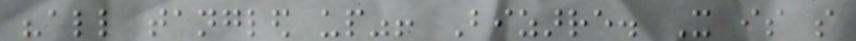"all tangled up"! Bizarre. It is so
